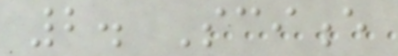2. Science
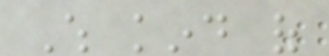Which kind of
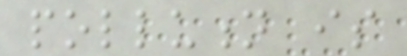pollution is
